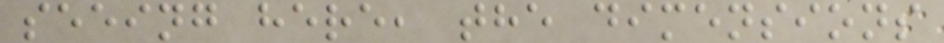seeing here, the dimensions
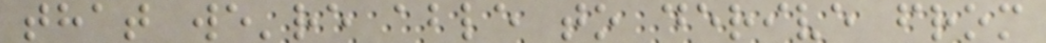that we're able to derive from
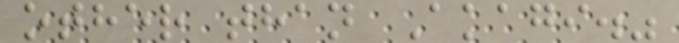other than Akagi."
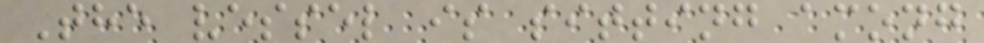The vessel is sitting among
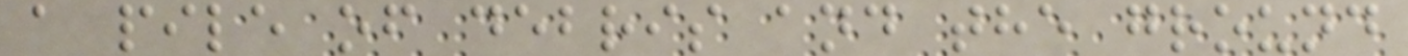a pile of debris and the ground
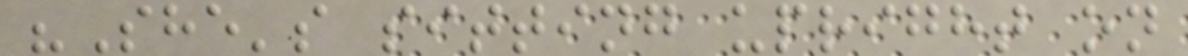"She's sitting upright on
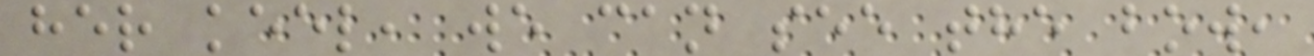her keel, we can see the bow,
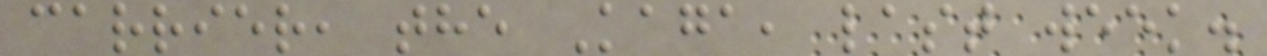carrier, the Kaga, last week.
